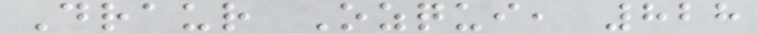Draur Ozqui, 828
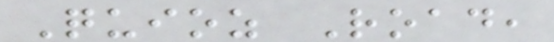Quioz Road,
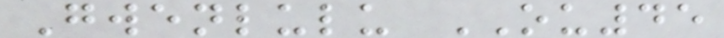Gwenlulu OU45
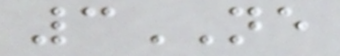3NE
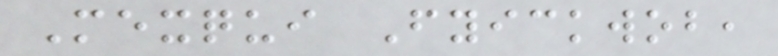Mexqui Fyickwob,
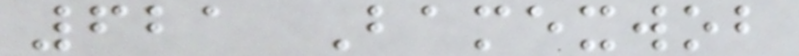621 Bamexwob
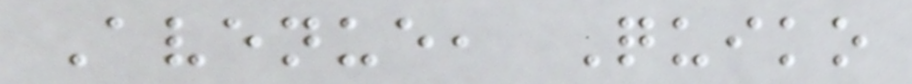Avenue, Quiko
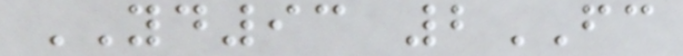YD93 2FC
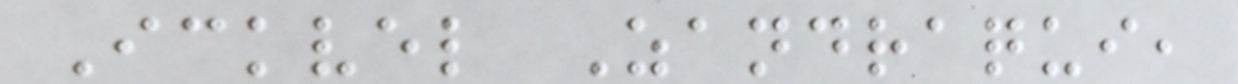Ickvel Zandraqui,
